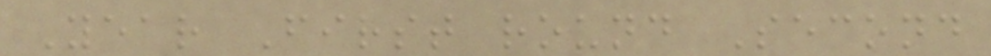Year First round Second
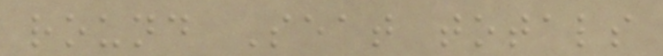round Seat totals
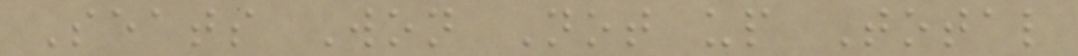Seats Won Not up Total
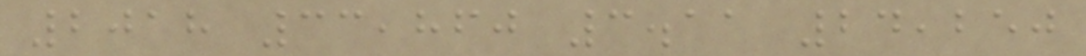2018 33,860 3.11 24,250
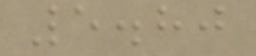5.80
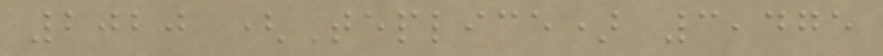2020 (Teplice) 3,475
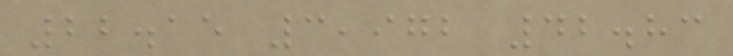22.15 3,972 42.83
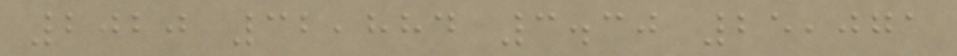2020 32,884 3.30 25,071
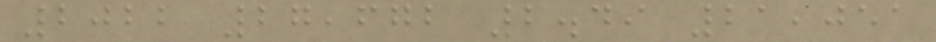2022 27,672 2.49 21,051
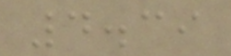4.39
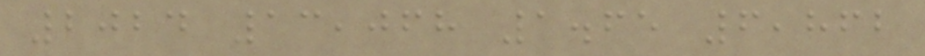2024 13,068 1.65 6,862
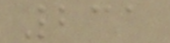231
